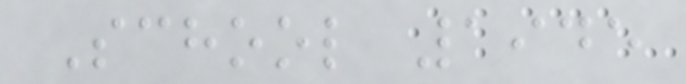School 1945
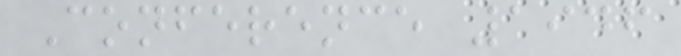Conference 1946
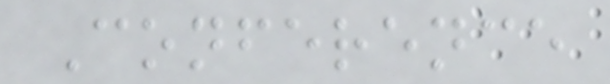Conference
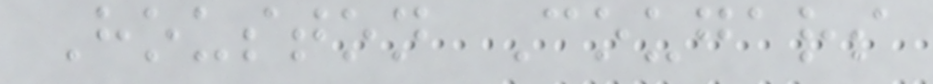Houston Cougars
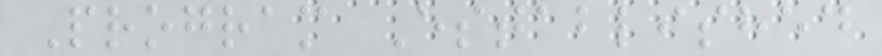Program Established
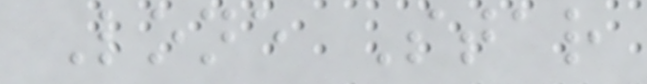Lone Star
